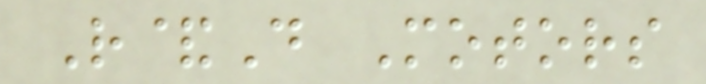R&D Motors
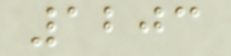1203
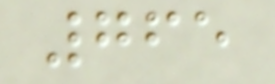765
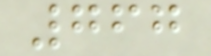767
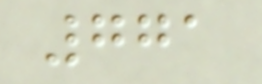771
